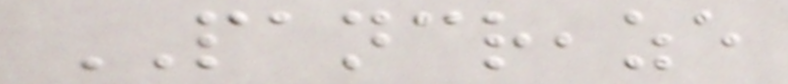PANCREAZE
